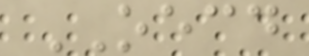OECD
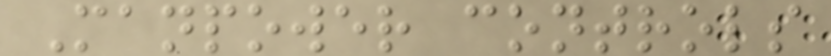Manpower controls
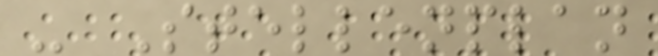- Stellenplan
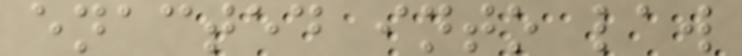enacted into law
